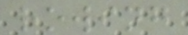rowing
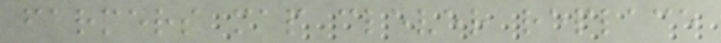farmers map clever replace
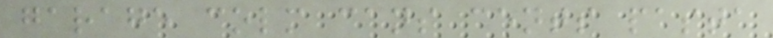garage colm cans cents pasta
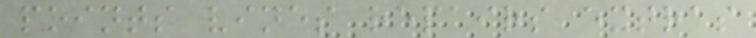points vines repairs extras
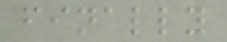finally
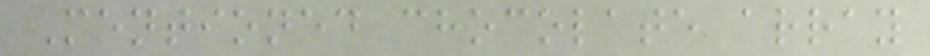Mentioned chocolate array
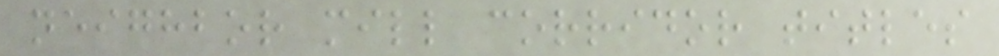neighbor mill corridor titles
